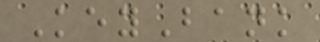KeyBank
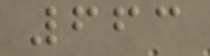663
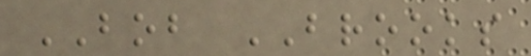BOB BROOKS
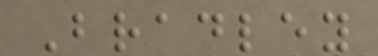Bradley
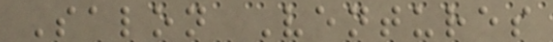Salon Ventures
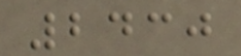2430
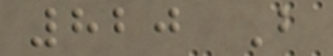820 B
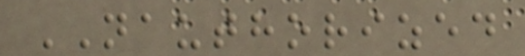NAUTHORIZED
